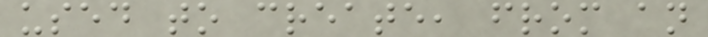used to create, from an
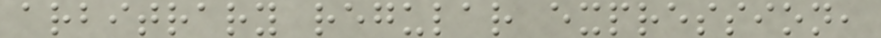arbitrary regular expression,
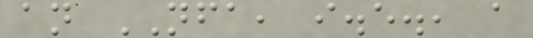an NFA, i.e., a
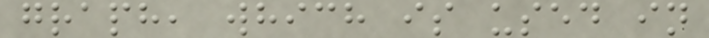graph, which is used in
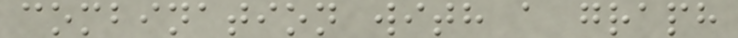combination with a graph
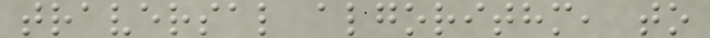traversal algorithm, to
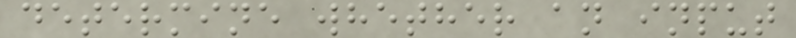determine whether an input
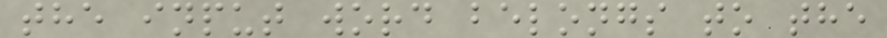the input word belongs to the
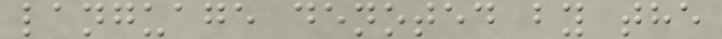language denoted by the
